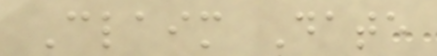Claim Date
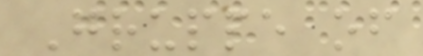Gruppe of
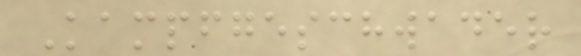Kampfgeschwader
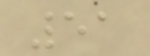51
